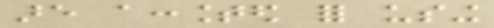are accounted for using
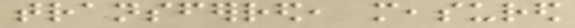transferred, measured
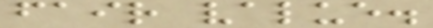fair value.
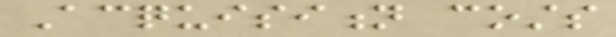Acquisition costs
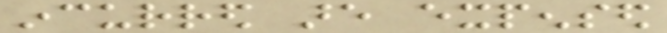incurred are expensed
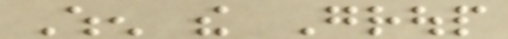When the Group
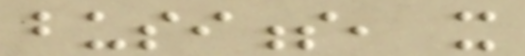business, it
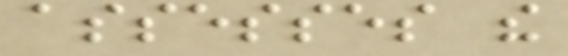assesses the
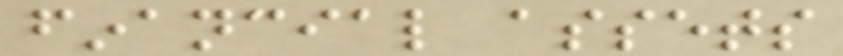financial assets
